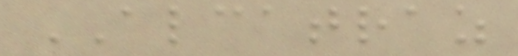ALCATRAZ
